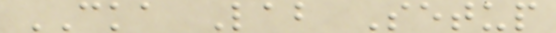CKA Lab Setup
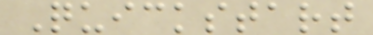Quickstart
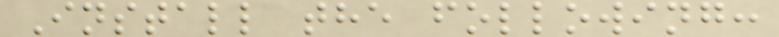Install the following:
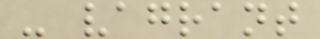- vagrant
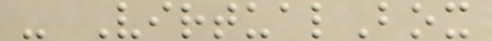- VirtualBox
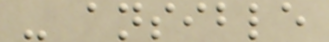- ansible
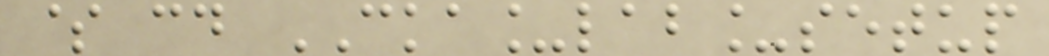$ cd CKA_lab_setup
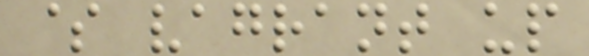$ vagrant up
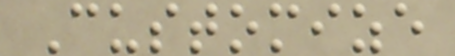Customize
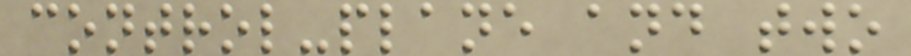control-plane and two
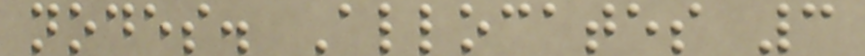nodes. Allocates 3
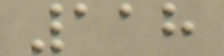118
